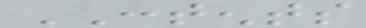CONTENTS
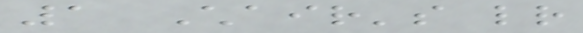1 Chair's letter
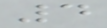4
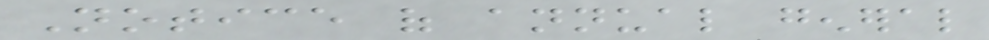Notice of annual general
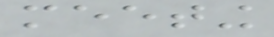meeting
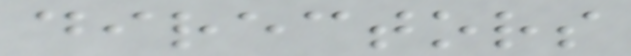directors
